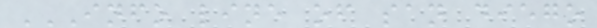INFO LINE OF SAN DIEGO
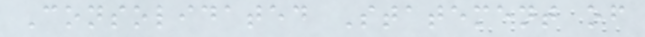Consolidated Statement of
